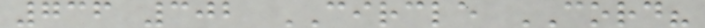736 302 CIRCLE CORD?
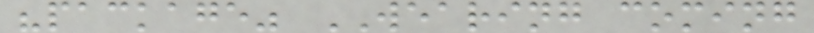"package" WEARING coming
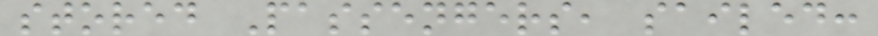stored Passengers, sailed:
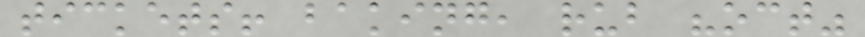tickets! baking, rub "oct"
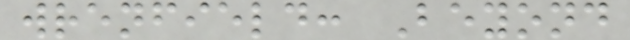wrenfield: Beyond
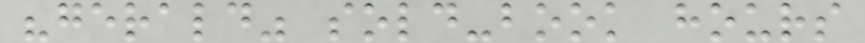"gerald" sold-book hours
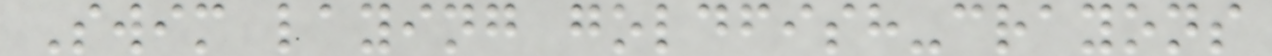Swim laying goldfish-crayons
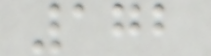172
